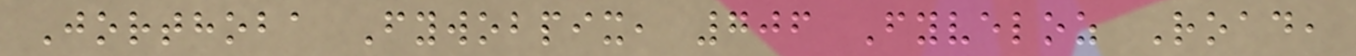Jorthoba Fywobpix, 706 Fyveloz Road,
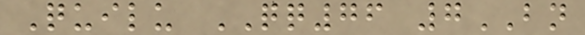Quilu QQ76 7BN
